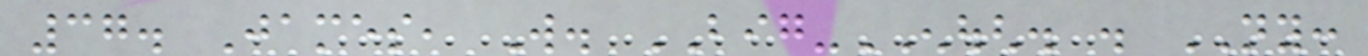37. James, Will. BIG-ENOUGH. . NY:
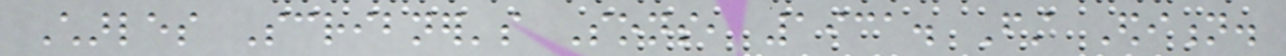Charles Scribner's Sons, 1931. First Edition.
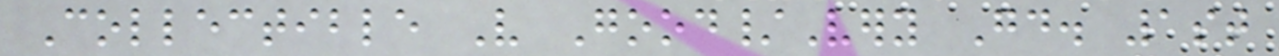Collectible Very Good/Very Good. 1st
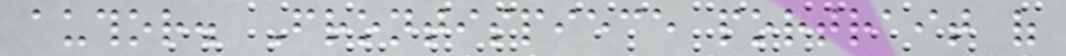author. Frontispiece portrait of
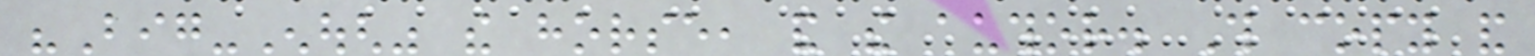"Big-Enough" the horse, and the author. This copy and
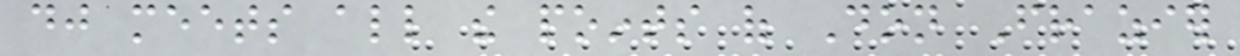dj meets all the points of Don Frazier
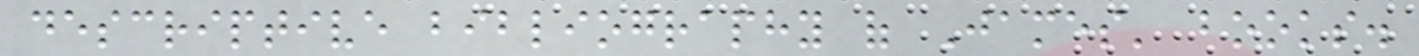descriptive bibliography of James' books.
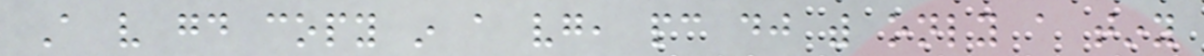A very good copy in a vg, pc dj with only a tiny
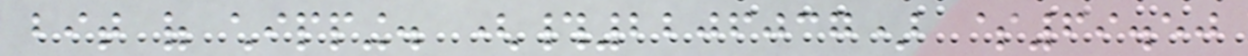bit of chipping. (#2206037) $69.50
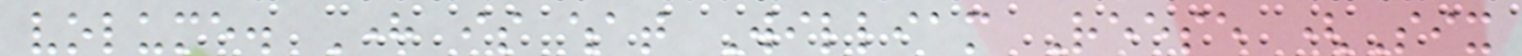volume. Here is what William Reese (Six
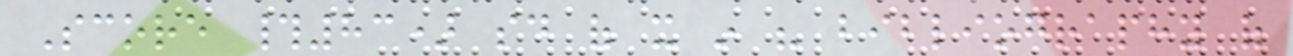Score #83) said of it in his bibliography of
